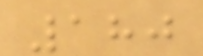180
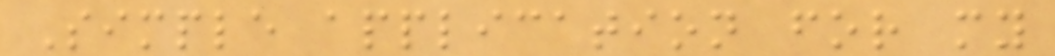Simple application for my
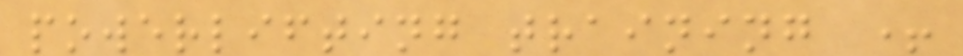powerlifting training +
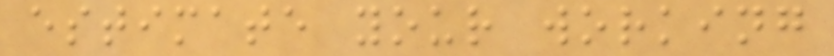estimate your working
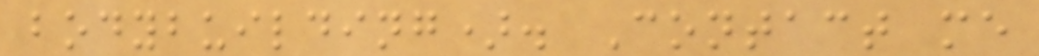bodybuilding). Contact me
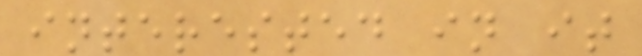interested in it
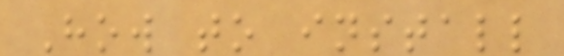How to install
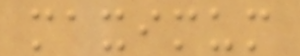maximum
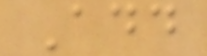Add
